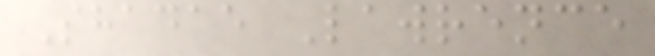Shadae Lawrence
